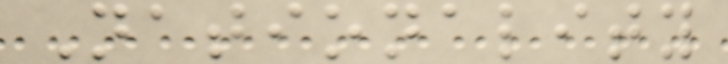Nationality
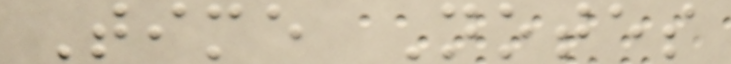Time Notes
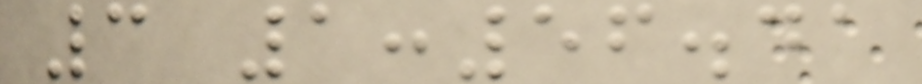3 1:56.41
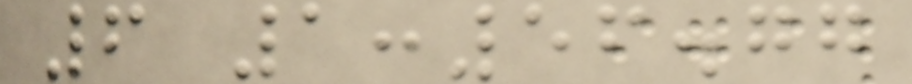6 1:56.77
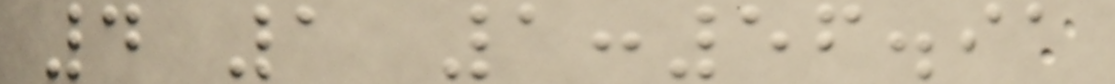4 1 1:56.91
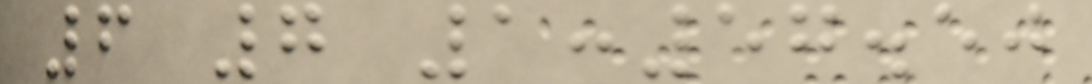6 7 1:57.50
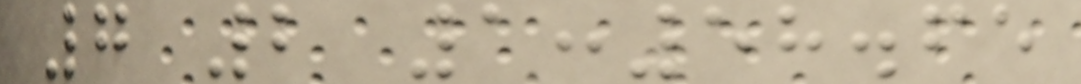7 2 1:58.65
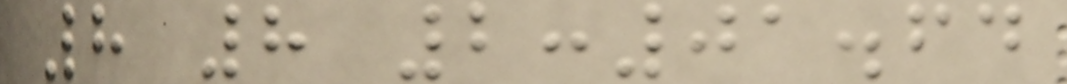8 8 2:01.64
